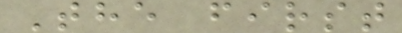The first
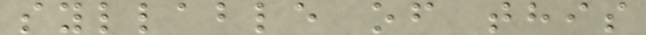syllable of this
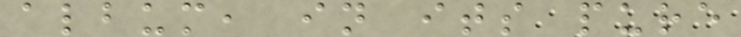album, in its pure
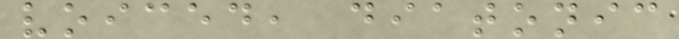voiced, diatonic
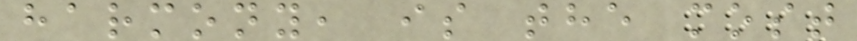harmony, is the most
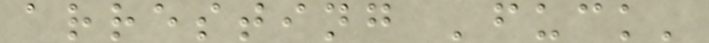arresting 'fuck'
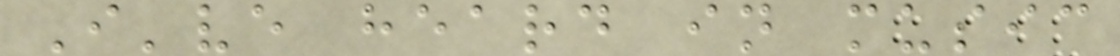I've heard in music
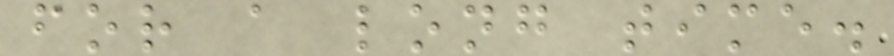for a long time.
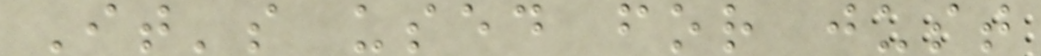It's used for just
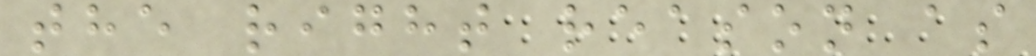the right reason as
